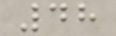48
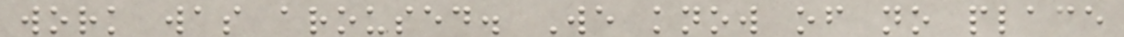work was aroused. We know of no place
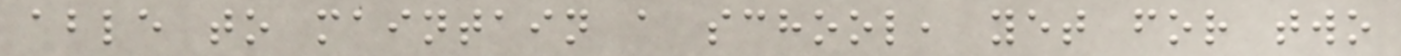able to maintain a school, yet for two
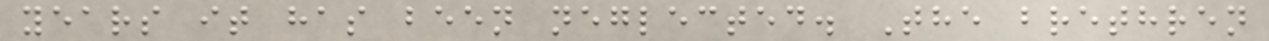years it has been neglected. The brethren
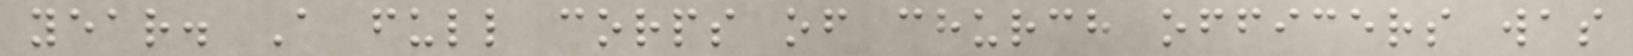year. A full corps of church officers was
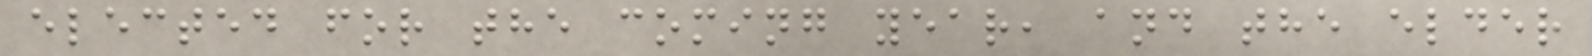elected for the coming year, and the elder
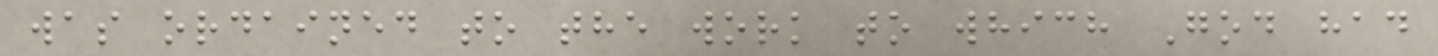was ordained to the work to which God had
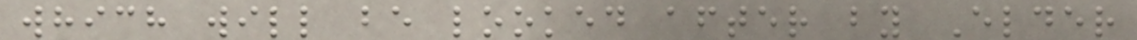which will be looked after by Elder
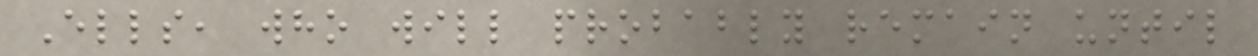Ells, who will probably remain until
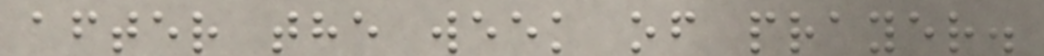after the week of prayer.
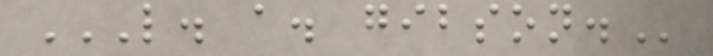L. A. GIBSON.
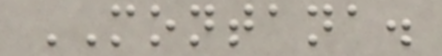MONTANA.
